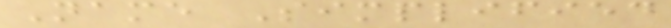Name Simplified
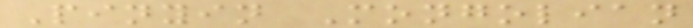Pinyin Mongolian
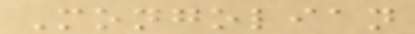Mongolian
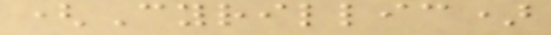(Cyrillic)
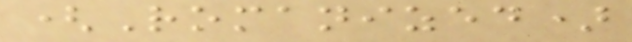(Romanized)
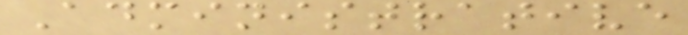Administrative
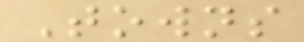Towns
